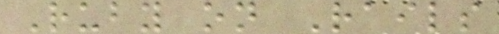Ruby on Rails
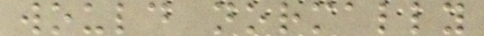would normally
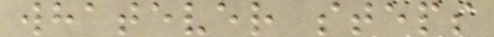whatever steps
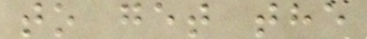to get the
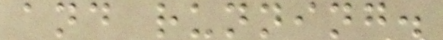and running.
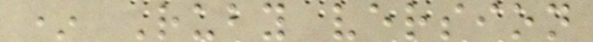* Ruby version
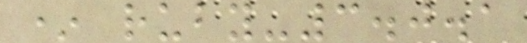* ruby-3.0.1
